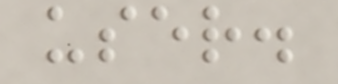user.
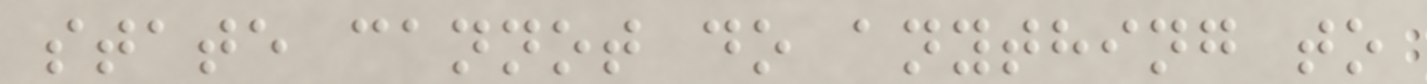state cannot do anything to
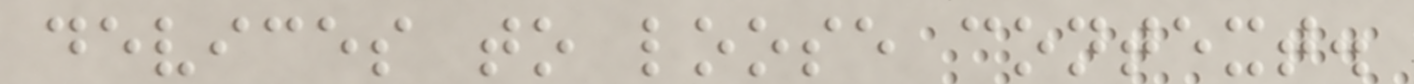devices to loose context.
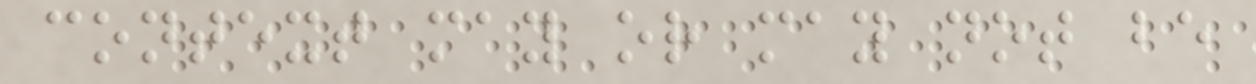context may or may not be
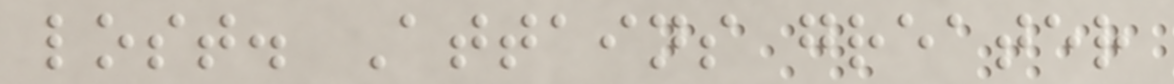lost. Attains greater
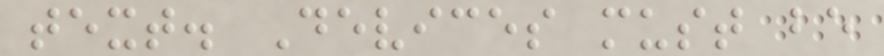text. Devices must be
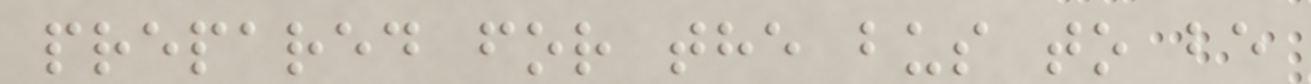prepared for the bus to be
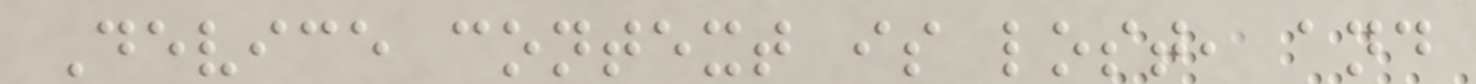Device context is lost, and
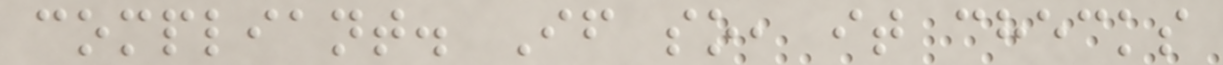compliant. If so, it checks
